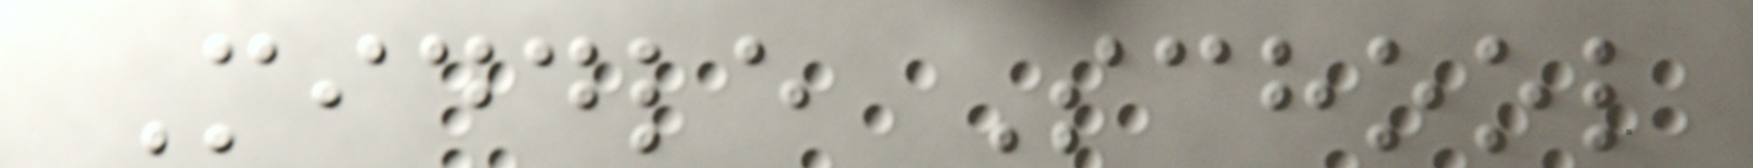Middle School
